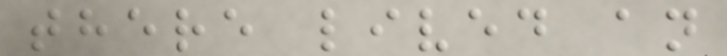there lived an
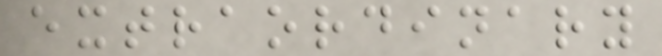extraordinary
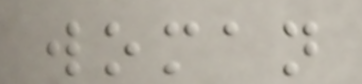woman
